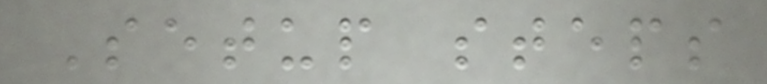Setup steps
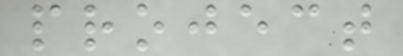project
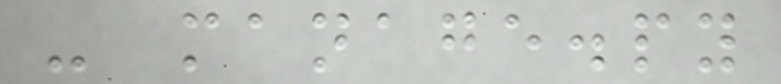- manage.py
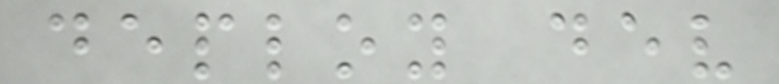deploy dev
